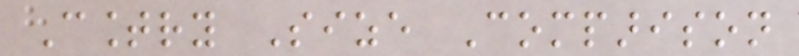Country Size Comparison
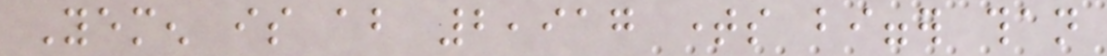Yemen is about 2,917 times bigger than
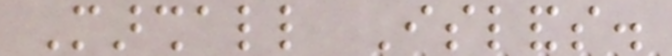Marshall Islands.
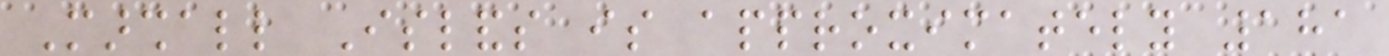Marshall Islands is approximately 181
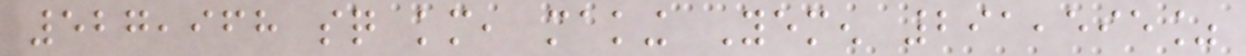527,968 sq km, making Yemen 291,595%
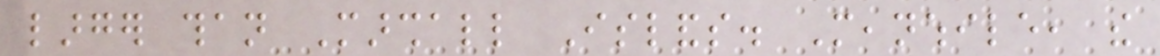larger than Marshall Islands. Meanwhile, the
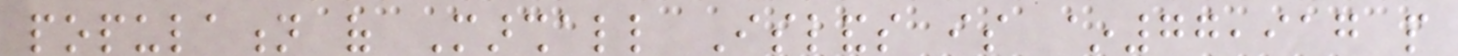population of Marshall Islands is ~77,917 people
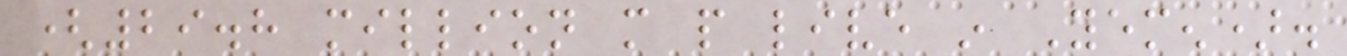(29.8 million more people live in Yemen).
